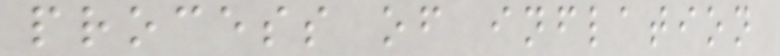process of inflation
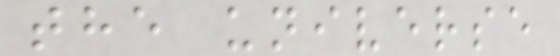the universe
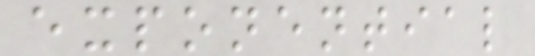exponential
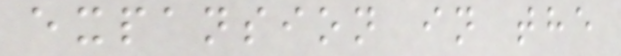expansion in the
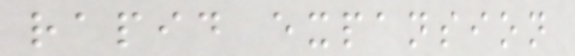rapid expansion
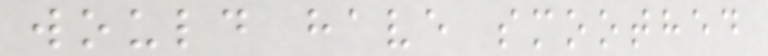would have smoothed
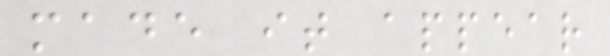made it appear
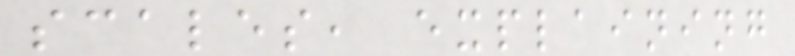scales, explaining
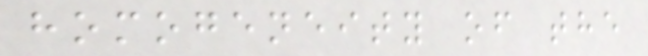homogeneity of the
